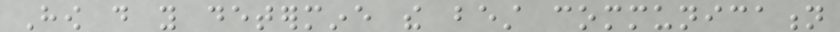How do you determine the best communication
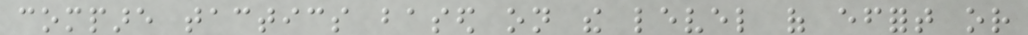compare tactics based on the level of effort or
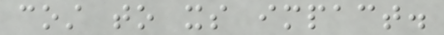cost to its impact.
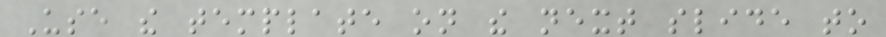Use the template on the next slide to
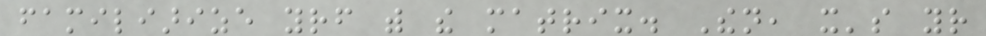familiarize yourself with the matrix. Then, it's your
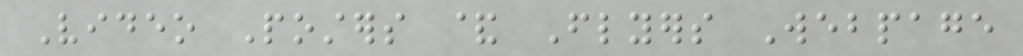Video Posters & Flyers Webpage
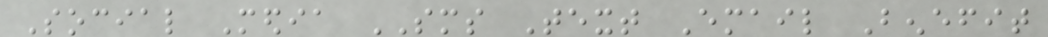Social Media SMS Text Email Benefit
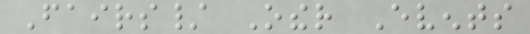Fairs/ Other Events
